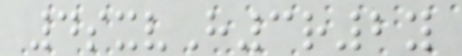4sxvH3r2y
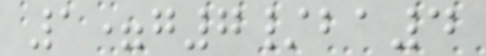1=g7/ba4
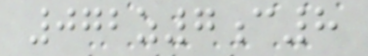072z7c8
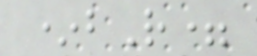*bR=
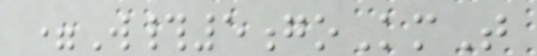=W#5goKmT
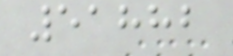51882
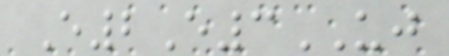E2E3UJ
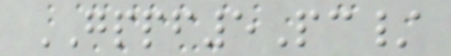GPPF5Pc/
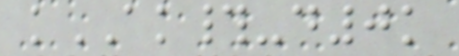kAK#-d0k
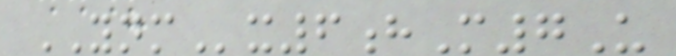YNMx6hM7U
